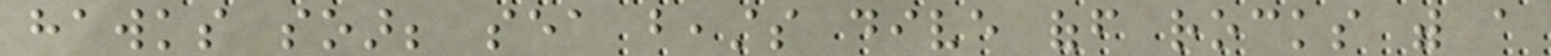hawks soar; sea beasts dive off rocks with a
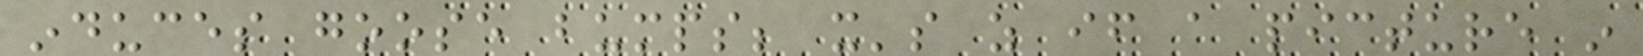induces goose bumps; it's as if a picture in
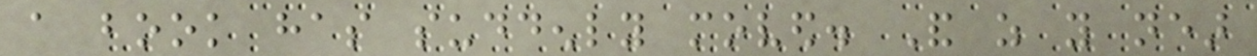a book has suddenly moved. And as you near
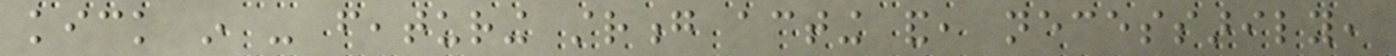kick in - featuring strong acting and, necessarily,
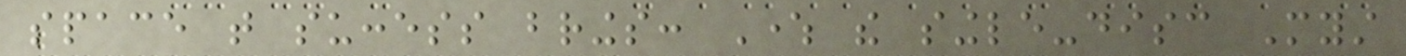space that success brings: Where the single-disc Myst
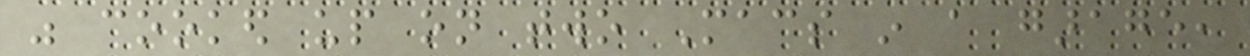was cooked up on two Macs in a garage,
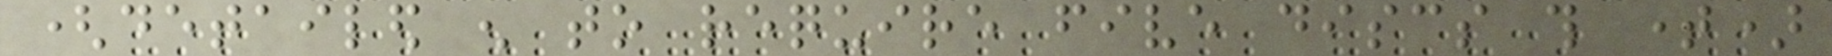(detailed enough to require five discs this time)
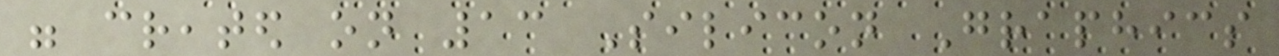were created on 13 Silicon Graphics
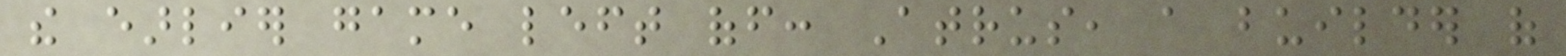the earlier game left off: Atrus, a builder of
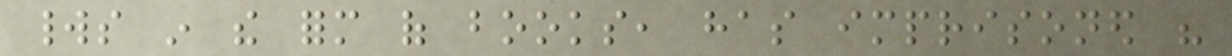worlds in the form of books, has imprisoned his
